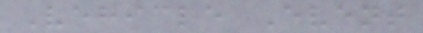Vehicle Event
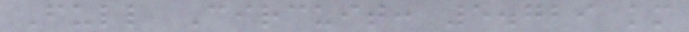Full Circuit: 5.729 km
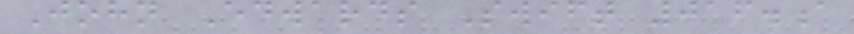John Edwards Swift 016.a
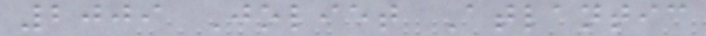2009 Joliet Atlantic
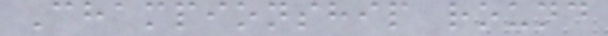Championship round
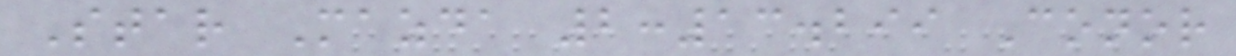Star Mazda 2:13.299 Conor
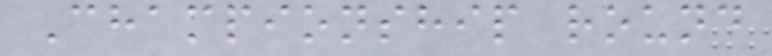Championship round
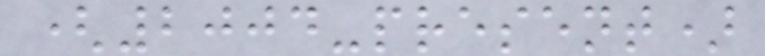(2004-present)
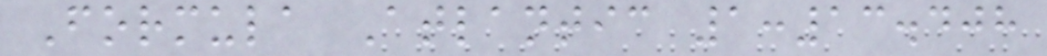Formula Atlantic 1:13.408
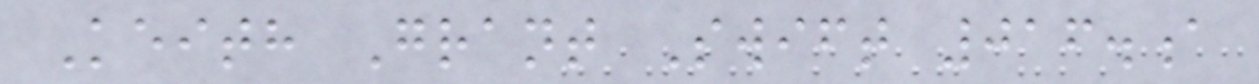Keith Grant Swift 016.a
